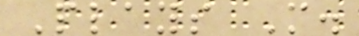Plays M.
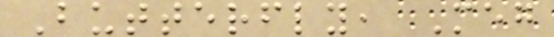Butterfly, Meg
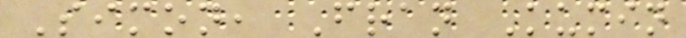Simon, Fran Kumin
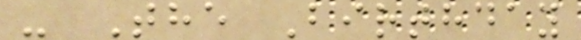- The Birthday
